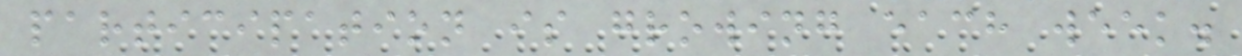participation is growing each week.
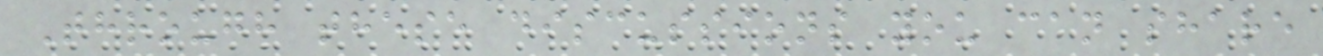Through these discussions you can share
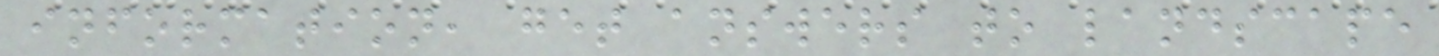information, get answers to landscape
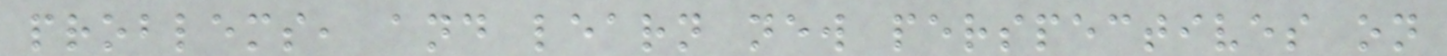problems, and learn new perspectives on
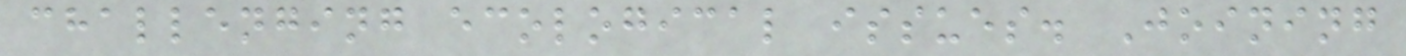challenging ecological issues. Joining
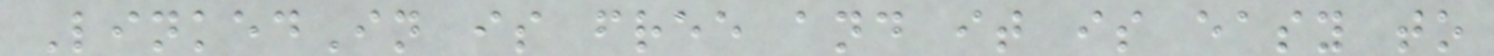LinkedIn is free and it is easy to
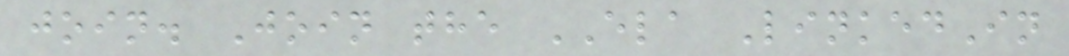join. Join the ELA LinkedIn
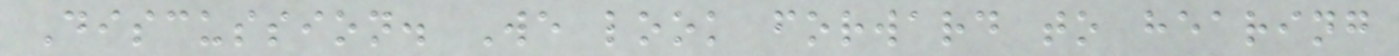Discussion. We look forward to hearing
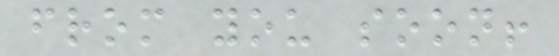from you soon!
